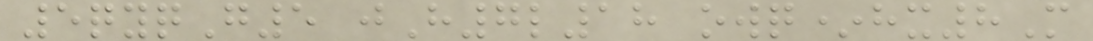5qyqG5 jH7l18 owq*hx8M
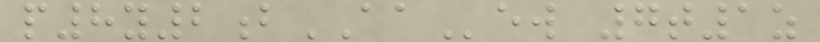p8y2bAAew 7t1z
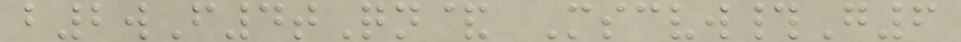b2wF4tQn& Mscvw#G6
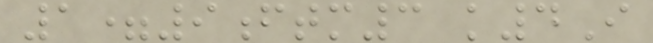1=9ftm3 k4I
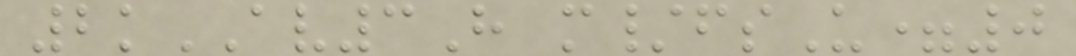2kAV3H m/fsU=0
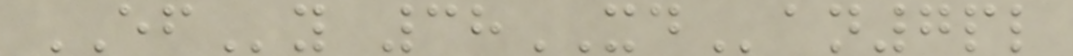EFy 38XDan7pl
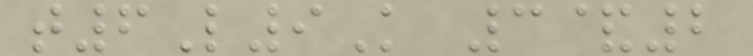t6L9K 3&2
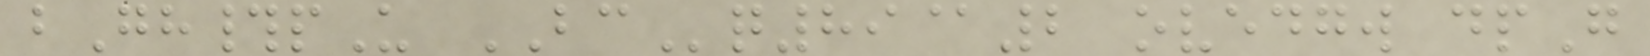bGh#pU BCq89@2 ovedgw dpG
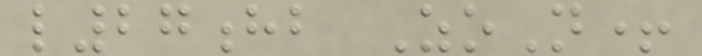l27hb ZoN+
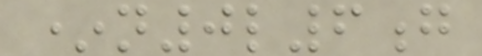*n0l6g
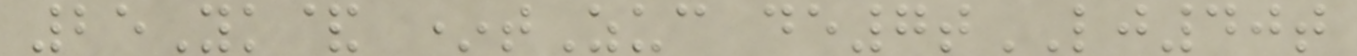25Yk& *tZuc de7tLJ40t
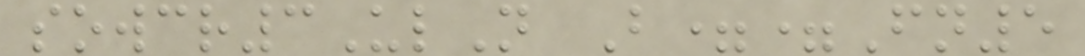sowcr3UlN B==Fn5
